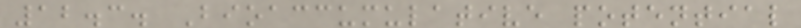12.3. Bioaccumulative potential
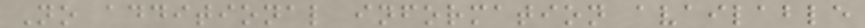No additional information available
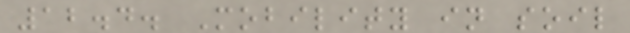12.4. Mobility in soil
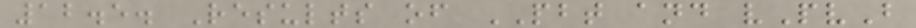12.5. Results of PBT and vPvB
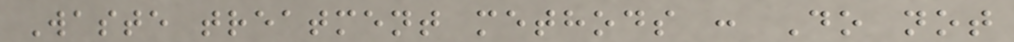Waste treatment methods : Do not
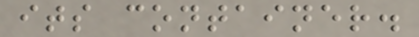its container.
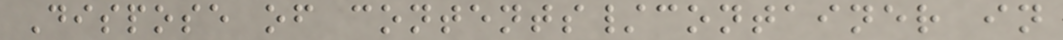Dispose of contents/container in
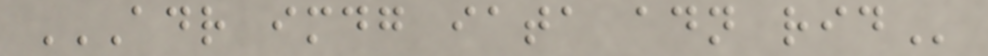ADR IMDG IATA ADN RID
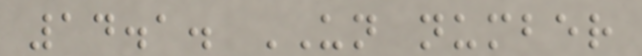14.1. UN number
